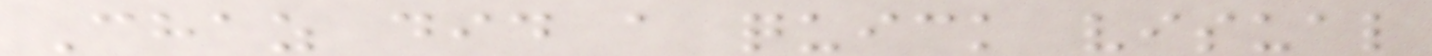Chaz did a quick visual
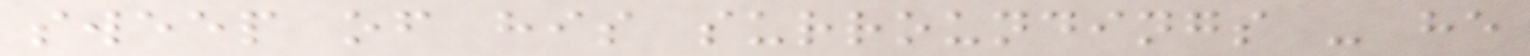sweep of his surroundings - he
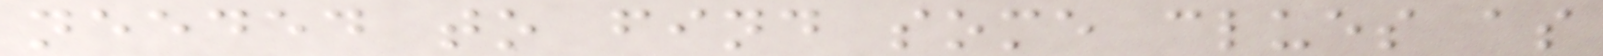needed to find some clues as
